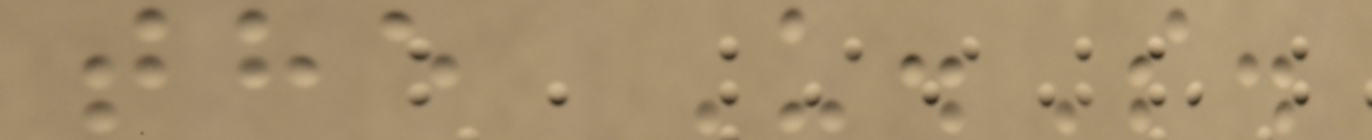the U.S.
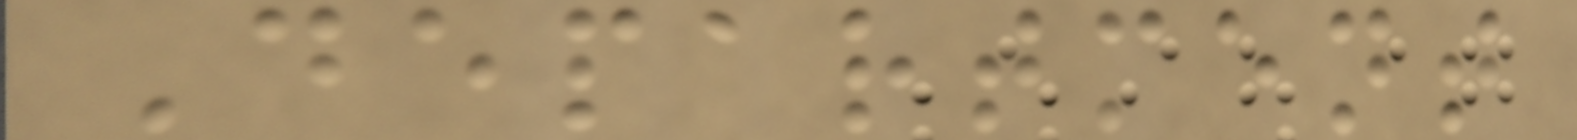Department
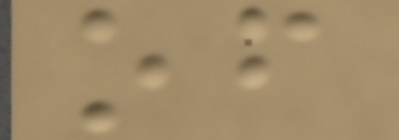of
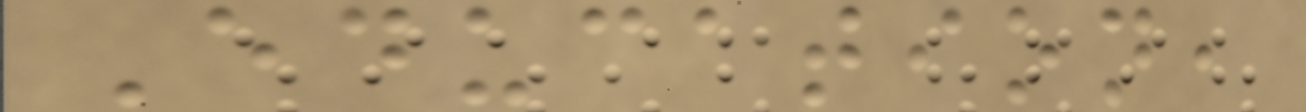Education,
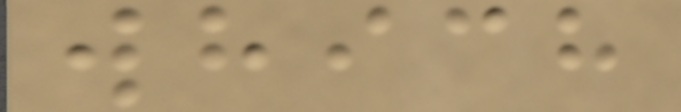which
